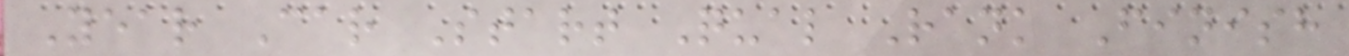Year Car Start Qual Rank Finish
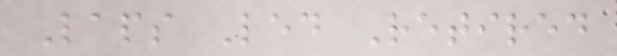Laps Led Retired
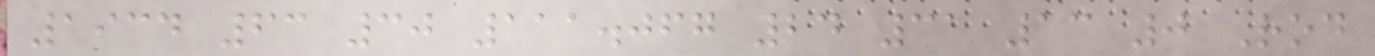1934 63 30 111.067 24 31 13 0 Rod
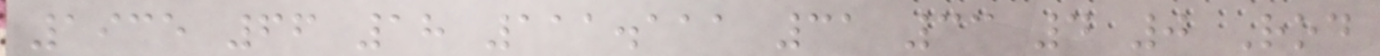1935 66 18 111.111 31 33 4 0 Rod
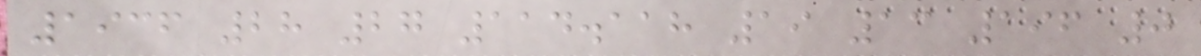1936 28 27 114.118 19 13 196 0
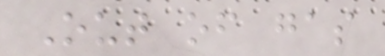Out of gas
